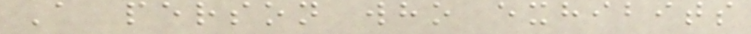A person who exhibits
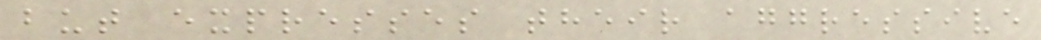but expresses their aggressive
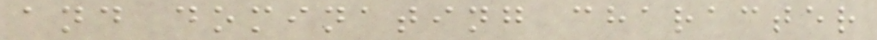and dominating character
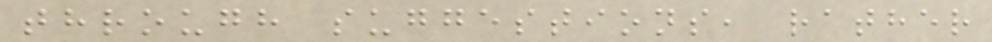through suggestions, rather
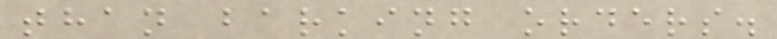than barking orders.
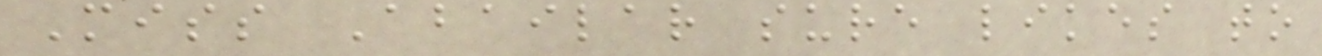Miss Abailar sure likes to
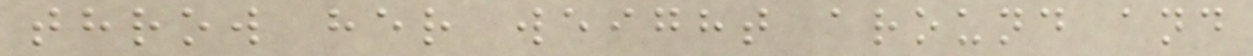throw her weight around and
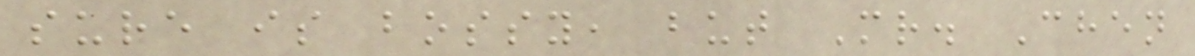sure is bossy, but Mr. Chen
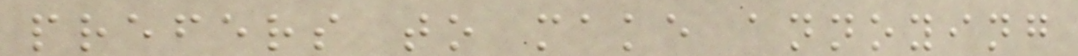prefers to make annoying
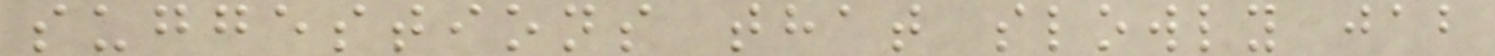suggestions that slowly jab
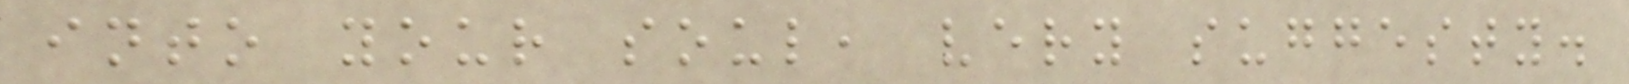into your soul, very suggesty.
